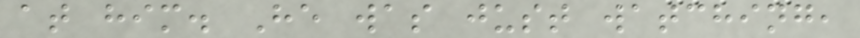at him. He was just watching,
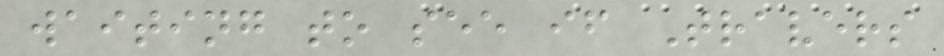waiting to see if Travers
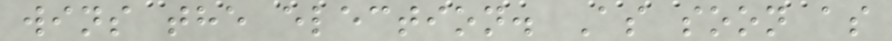wins the election. As soon as
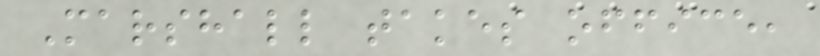Marshall takes office,
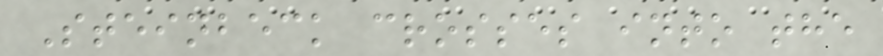Steinbeck crosses into the
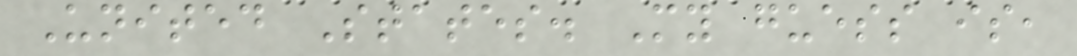United States. My guess is,
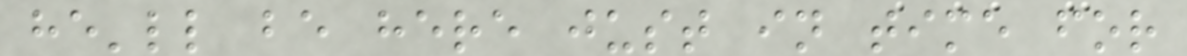he'll be here just in time for
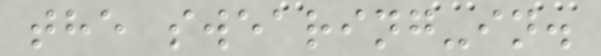the swearing-in.
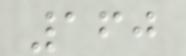160
